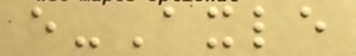e-Axle
